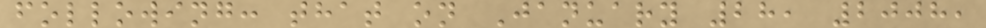following: that on January 28, 2008,
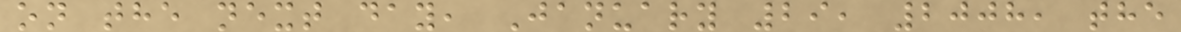on the next day, January 29, 2008, the
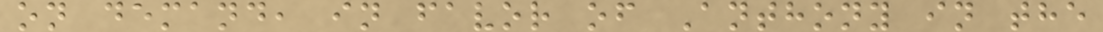on demand, in favor of Anthony in the
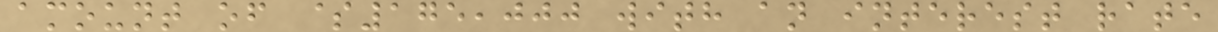amount of $175,000 with an interest rate
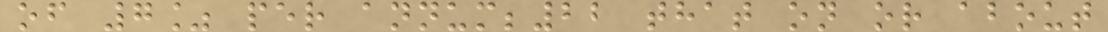of 7% per annum;22 that on or about
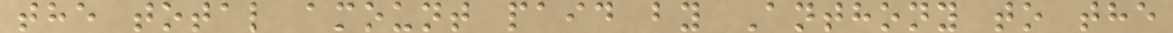the total amount paid by Anthony to the
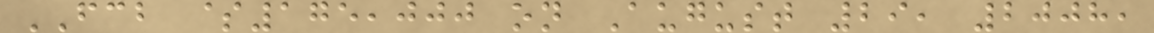FCB $175,000 on August 29, 2008,
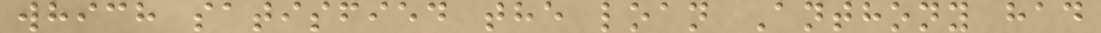which satisfied the loan Anthony had
